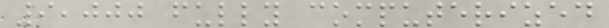9,000 fully computerized
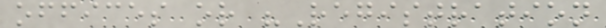offices or "Registration
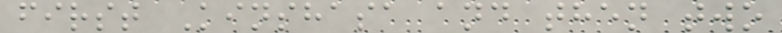first Kinshasa and then two
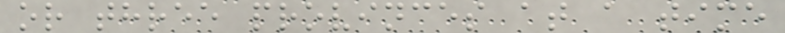or three provinces at a time
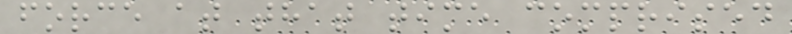force at that time comprised
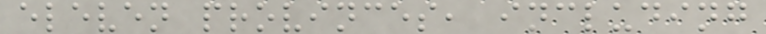eleven provinces, including
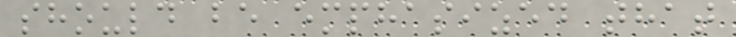should be emphasized that
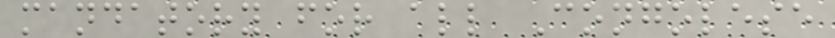mandatory for all Congolese
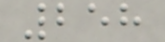258
